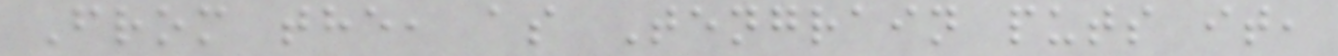From the, as Tengrain puts it,
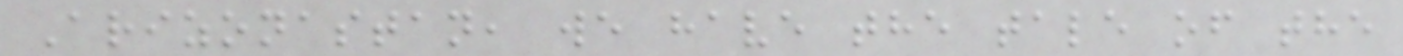Arizonastan, we have the tale of the
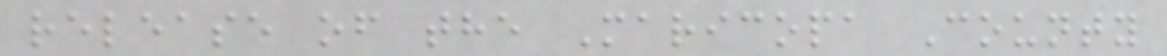release of the Maricopa County
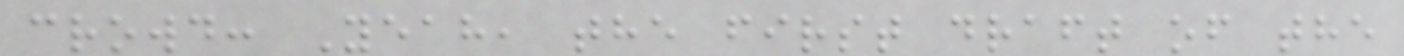crowd: Yeah, the first draft of the
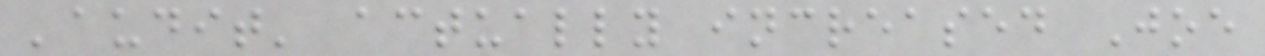'audit' actually increased Joe
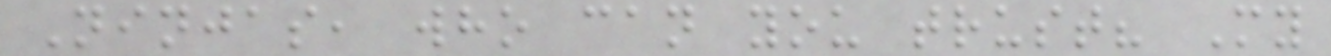Ninjas, who can you trust? My
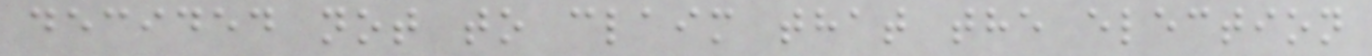decided not to claim that the election
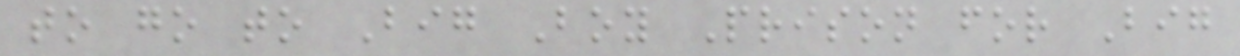to go to Big Boy Prison for Big
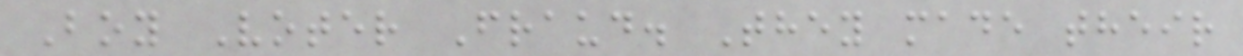Boy Voter Fraud. They made their
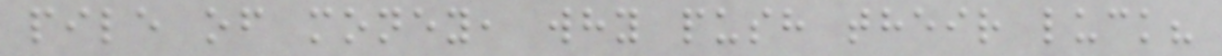pile of money, why push their luck?
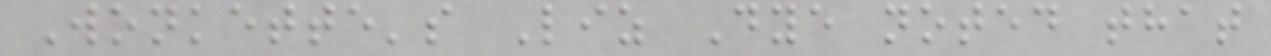Wonkette's Liz Dye noted that
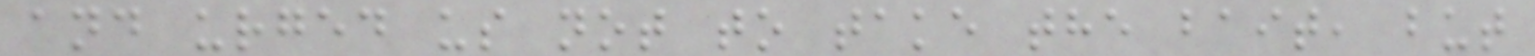and urged us not to take the bait, but
